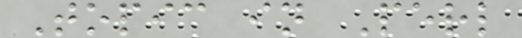Topic in Perl
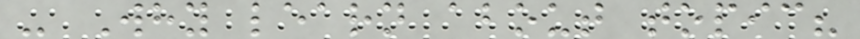- Why learn about topic?
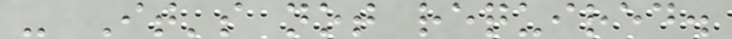- It's not required.
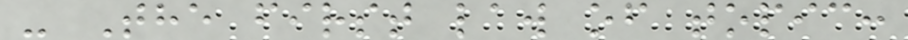- The first law of topic:
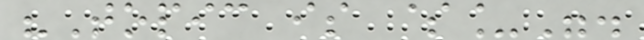"Topic is $_".
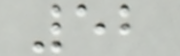52
